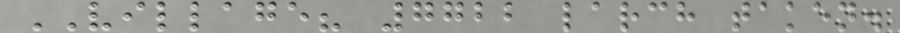VILLAGE? 7722 larch taken.
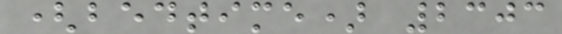(bedtime) 2303
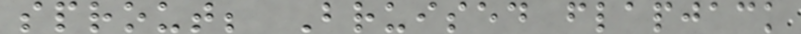sprout; Bruised flapjack
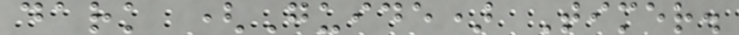dark (Guide) Timer.
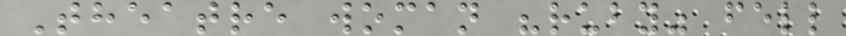Theatre woman "ruby" fell
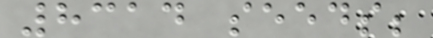8314 seeds;
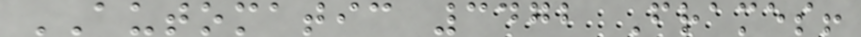AUTOMATIC 3472 Frames!
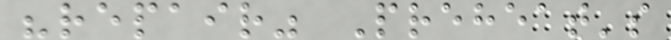"repair" Preheat's
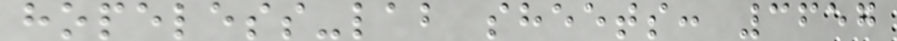hopeless-lab sheets: 3657
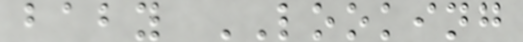baby LOOKING
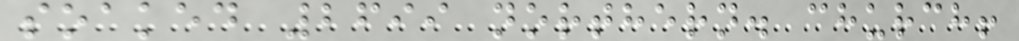soaked 2699 northern. church!
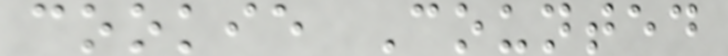cookie Counted
